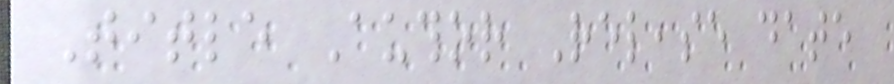Title Author Release date
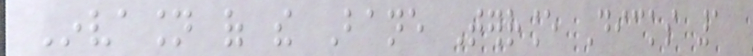Invasion of the Bane Terrance Dicks 1
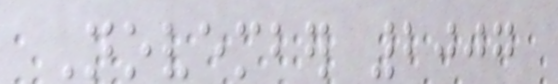November 2007
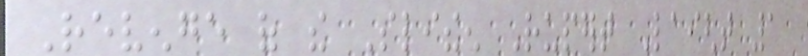Revenge of the Slitheen Rupert Laight 1
